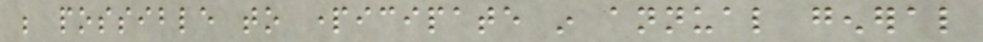be possible to participate in annual general
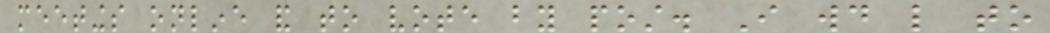meetings online and to vote by post. I would like to
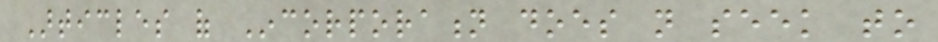Articles of Incorporation does not seek to
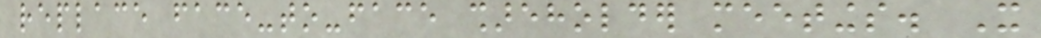replace face-to-face shareholder meetings. It
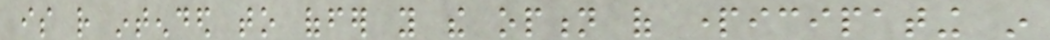is rather intended to offer you the option of participating in
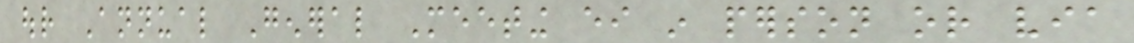our Annual General Meeting either in person or via
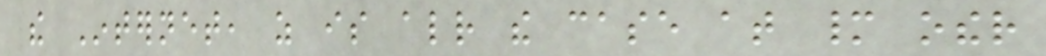the Internet, as is already the case at many other
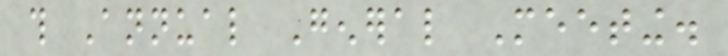this Annual General Meeting.
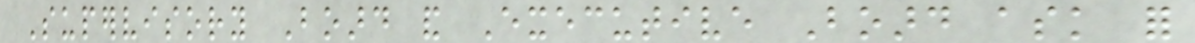Supervisory Board and Executive Board ask for
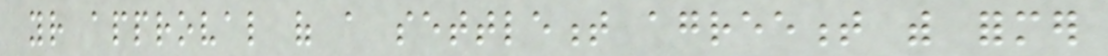your approval of a settlement agreement with former
